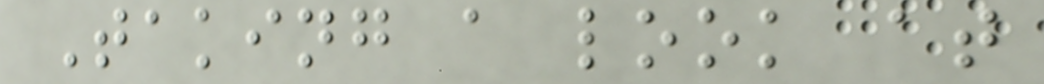Taking a look at
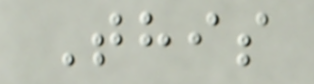This
